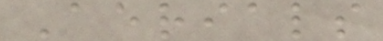Aerials
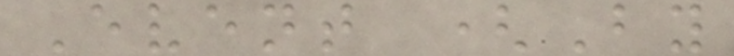Event (By
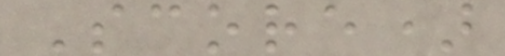Score)
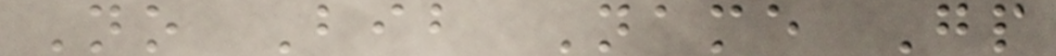No Bib Name Gp
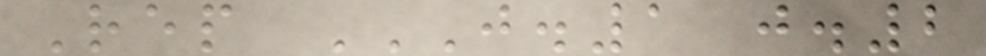Rep J.1 J.2
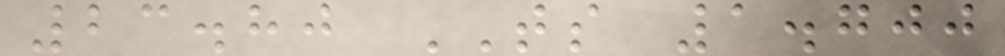23.80 TS 1.700
